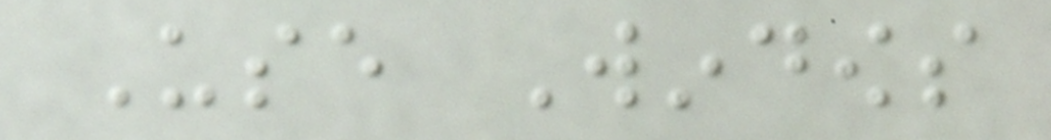Use Windows
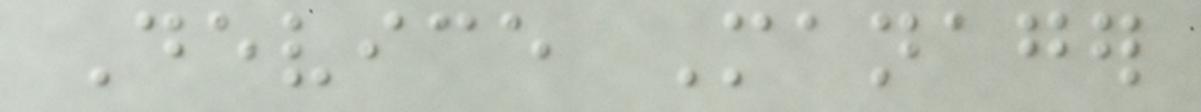Device Manager
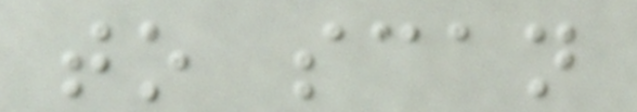to scan
